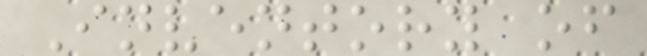Inventory of
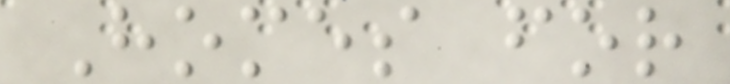Homes for
